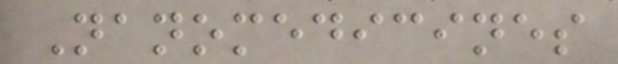Nanomedicines
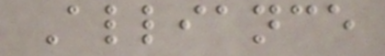Alliance
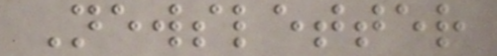Newsletter
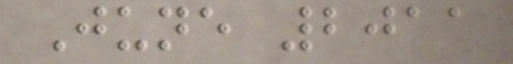June 2011
